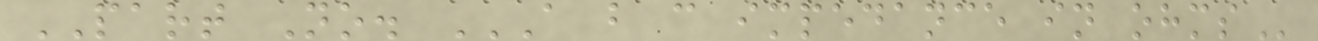PART No. A B C IMPEDANCE IN OHMS
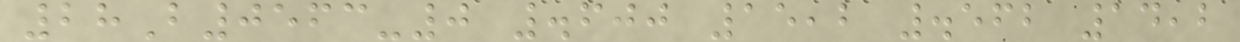28B0563-0 .600 15,2 .562 14,2
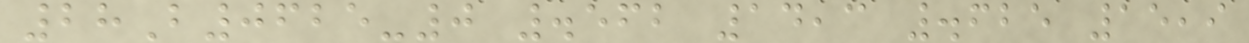28B0625-0 .562 14,3 .625 15,9
